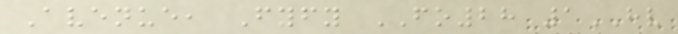Avenue, Fyfy FO28 1HV
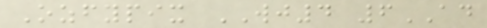Ozfypix WJ4 6AD
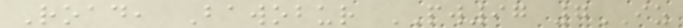Road, Bawobur PW97 7IZ
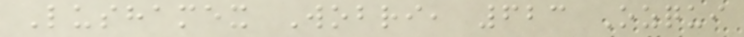Lushamex Wobri, 623 Ozqui
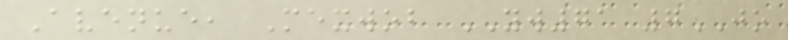Avenue, Mexwob YW71 7JO
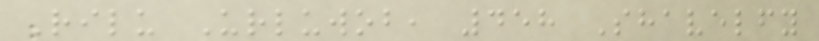Rilu Urluwob, 458 Shavelfy
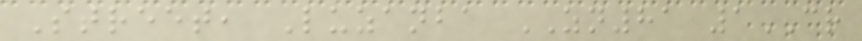Street, Luzanba ZN81 1CR
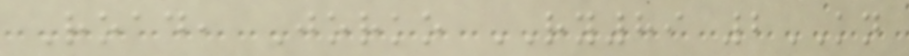Road, Jorko RY89 2KN
